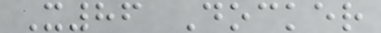X86 Docker
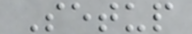Setup
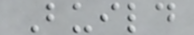Build
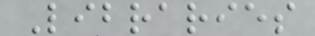Libraries
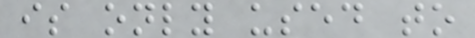is only used to
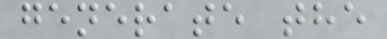generate the
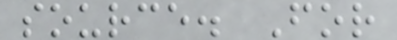source. For
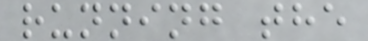running the
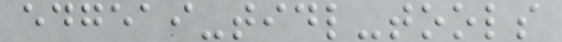edgeai-tidl-tools
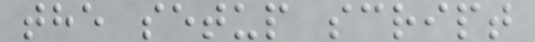the setup script
